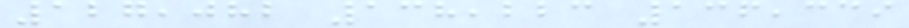127,082 138,223 136,339
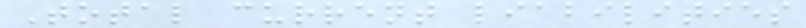Total current liabilities
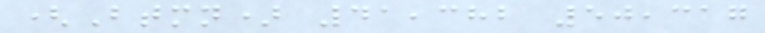(Btmn) 41,382 50,317
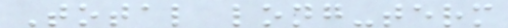Total long-term
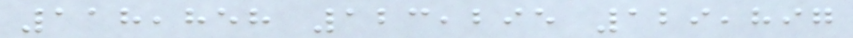118,858 123,295 129,897
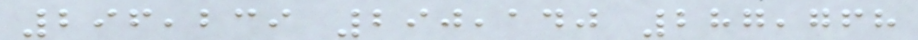296,239 290,140 287,768
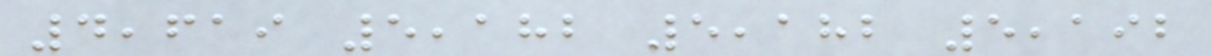4,619 5,182 5,182 5,192
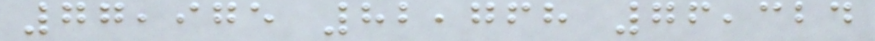77,975 82,768 76,324
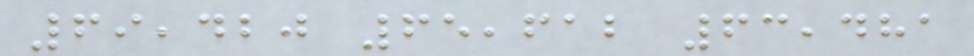69,420 65,612 63,481
